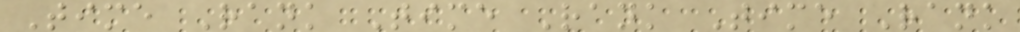Time Rank Time Rank Time Rank
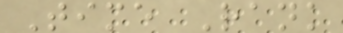Time Rank
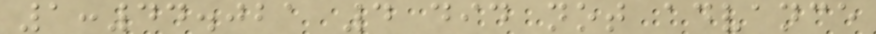1:44.021 4 did not advance
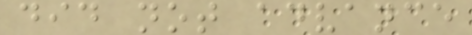did not advance
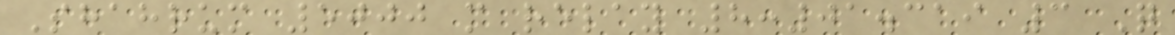Shahrum 5000 m relay 8:01.319 3 Q
